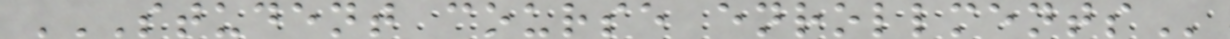STUDENT COURSE ENROLLMENTS
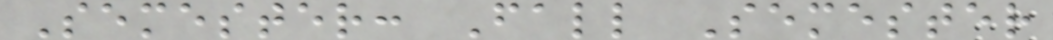Semester: Fall Semester
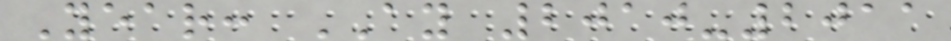Year: AY 2010-2011
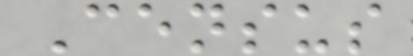Census
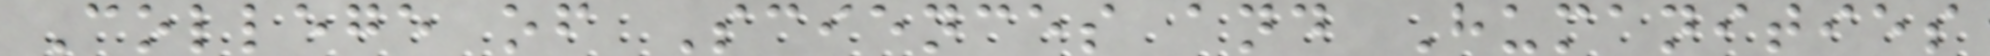College of Sciences and Humanities
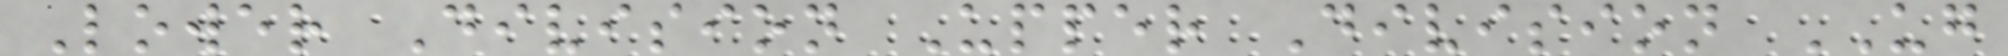Lower Division Upper Division UG
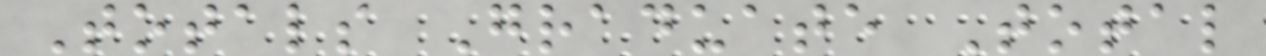Totals Graduate Total
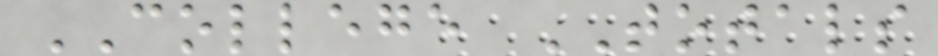COLLEGE TOTALS
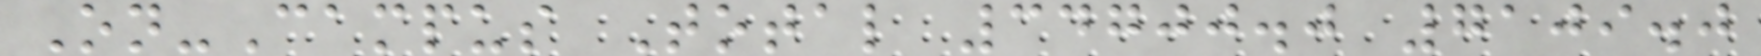On-Campus Total 34700.0 7109.0
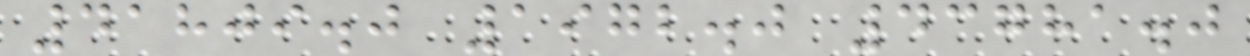41809.0 1972.0 43781.0
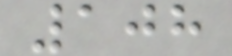108
